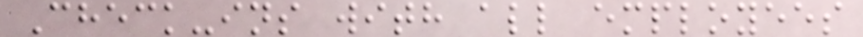Check-ins with all employees
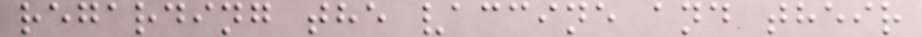regarding the vaccine and their
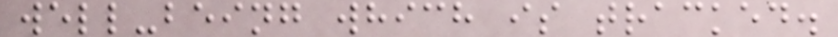well-being which is tracked.
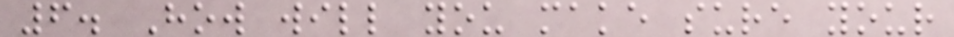6. How will you make sure your
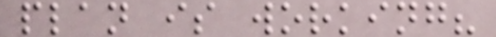plan is working?
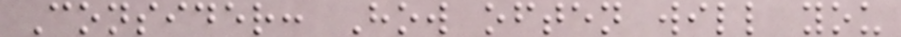Consider: How often will you
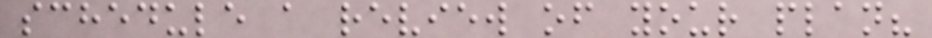schedule a review of your plan?
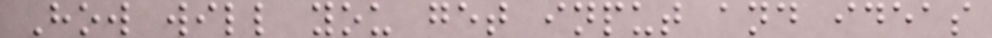How will you get input and ideas
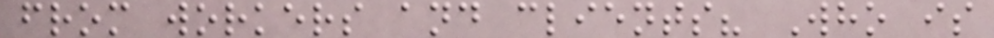from workers and clients? Who is
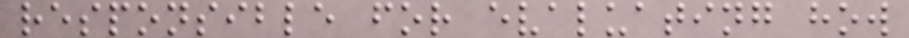responsible for evaluating how
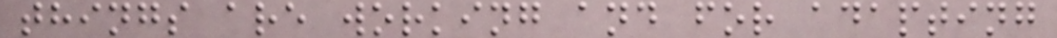things are working and for adapting
